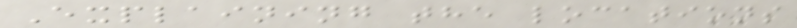Explaining the locations
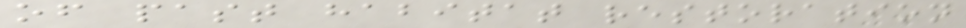of past habitat restoration
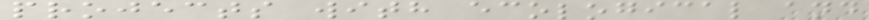projects with ecological and
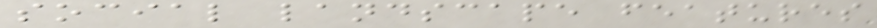social landscape features
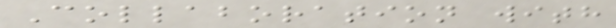Collaboration with
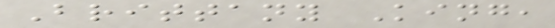Brittany King,
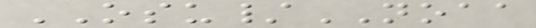OSU/NOAA
